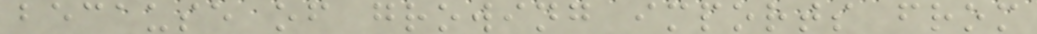because of growing imports from
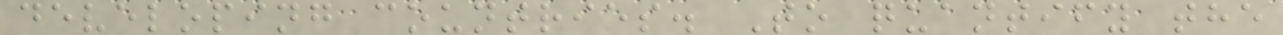developing countries. To quantify the
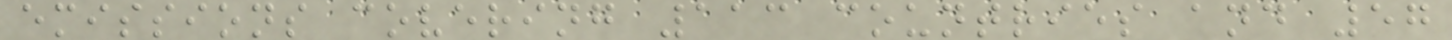emissions covering 113 countries and 57
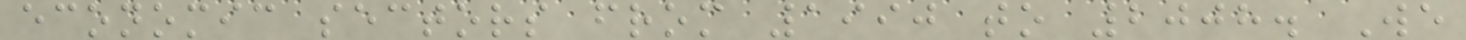economic sectors from 1990 to 2008. We
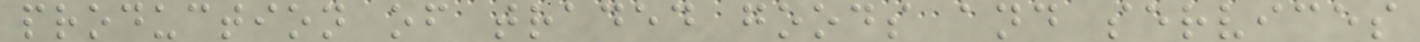production of traded goods and services
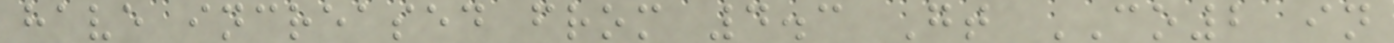have increased from 4.3 Gt CO2 in
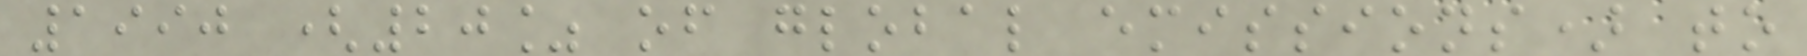1990 (20% of global emissions) to
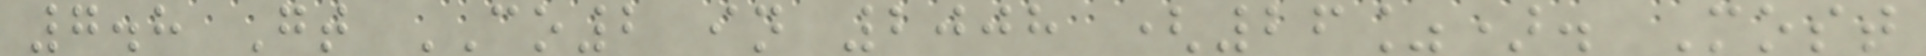7.8 Gt CO2 in 2008 (26%). Most
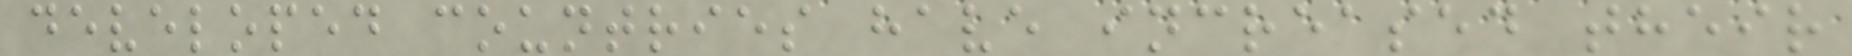developed countries have increased their
